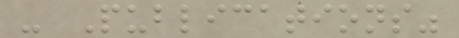- Publications"
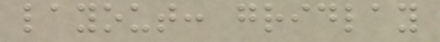layout: gridlay
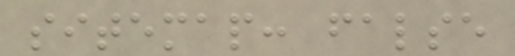sitemap: false
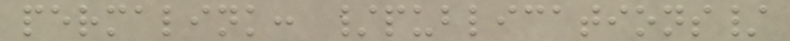permalink: /publications/
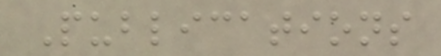Publications
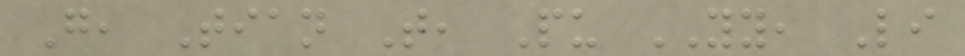G, Tian T, Pu YY, Li
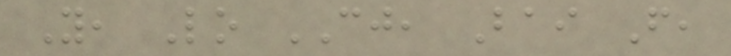Y, Lo CJ, Bai F,
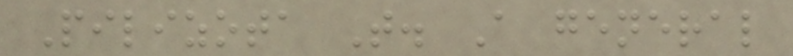Pilizota T. A general
